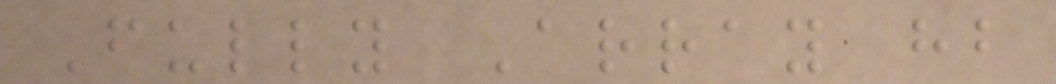Fully Array hb
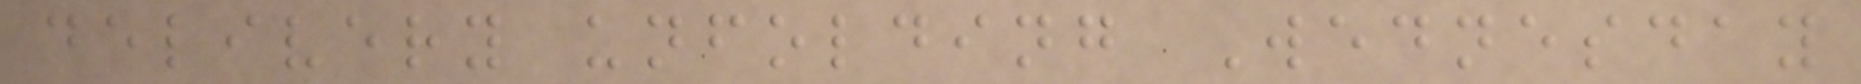delivery unfolding Wednesday
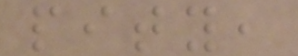pity,
